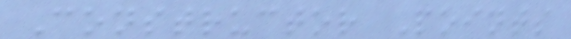Constructor Points
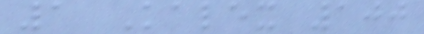1 Kalex 100
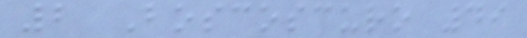2 Boscoscuro 49
